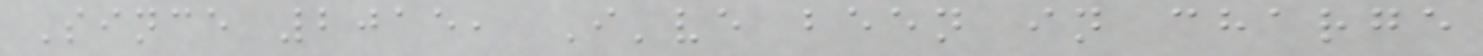Since 2015, I've been in charge
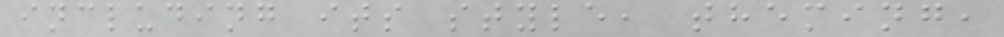including its style, theming,
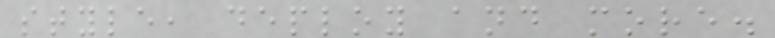style, deploy and more.
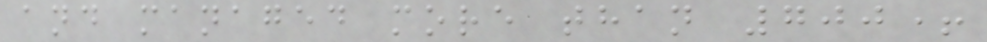and managed more than 700+
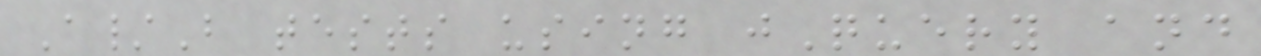A/B tests using jQuery and
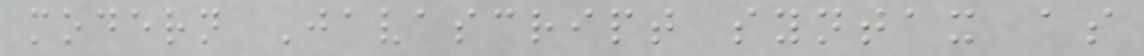modern Javascript syntax as
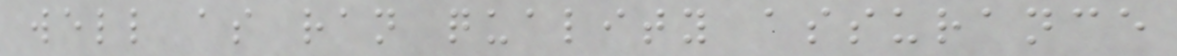well as ran quality assurance
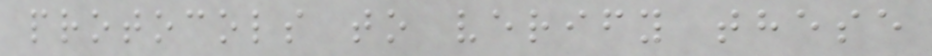protocols to verify these
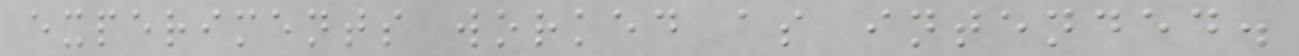experiments worked as intended.
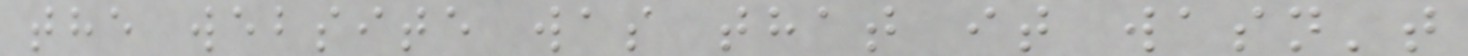the website was that it wasn't
